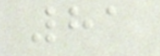81
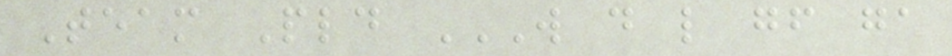Team Pld W D L GF GA
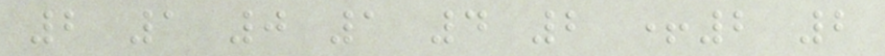2 1 0 1 4 2 +2 2
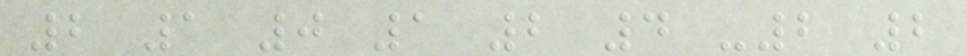2 1 0 1 2 4 -2 2
